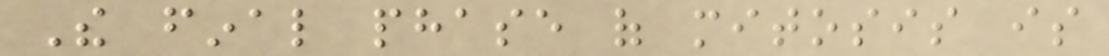The final phase of mitosis is
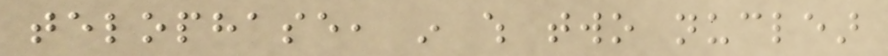telophase, in which two nuclear
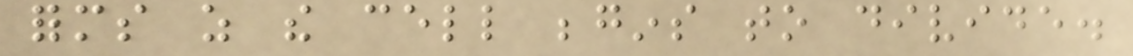forms as the cell begins to divide.
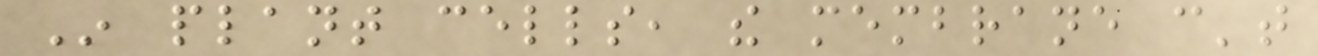In plant cells, the membrane can't
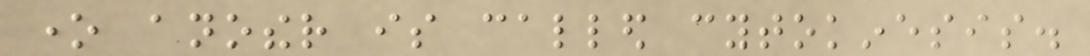one another is called cytokinesis.
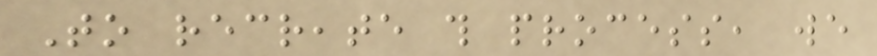To recreate this process, we
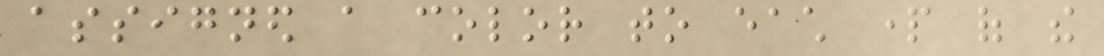assigned a color to each part of the
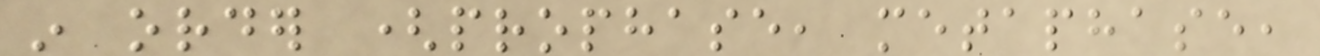in order (prophase, metaphase,
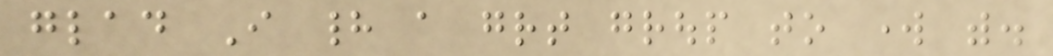glad I had a great group to work with.
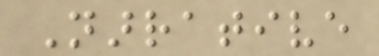Narrative
